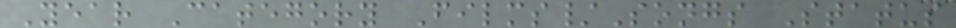Year Category Films/Songs Status
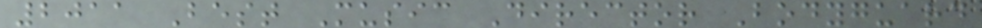2011 Best Music Director Bodyguard
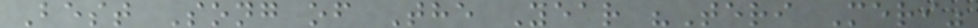Best Song of The Year "Teri Meri"
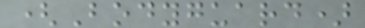(Bodyguard)
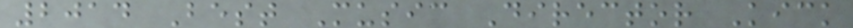2014 Best Music Director Kick
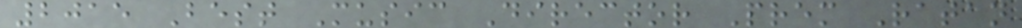2015 Best Music Director Prem Ratan
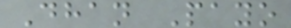Dhan Payo
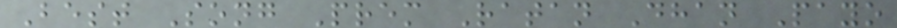Best Song Prem Ratan Dhan Payo
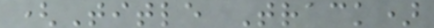(Title Track)
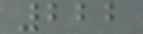222
